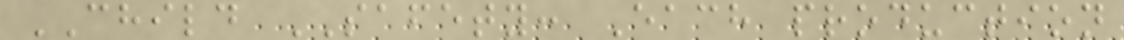CHILD SAFETY: Each production
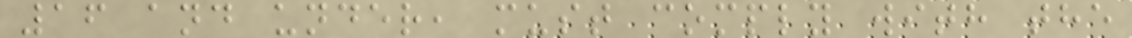16 and under, must comply with the
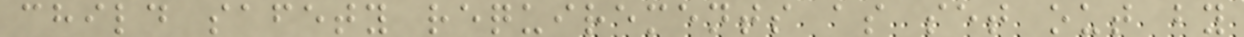child safety requirements as set out by
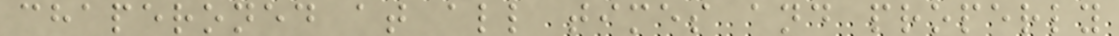chaperoned at all times and properly
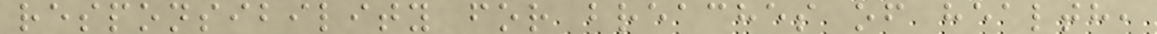responsibility for breaches of health,
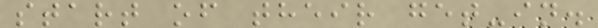start of their get-in.
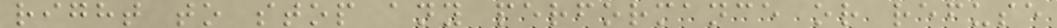right to stop any performance or refuse
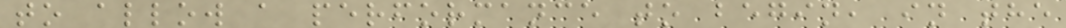to allow a performance to begin, in the
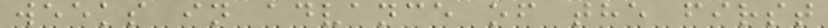weeks in advance of the first
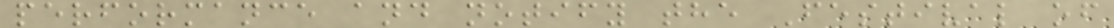performance and notify the Festival of
